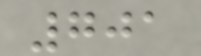701
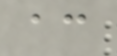ac
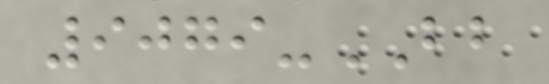9079-BB
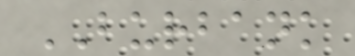BURBANK
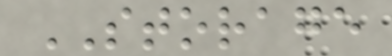STORAGE
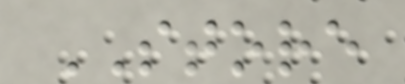STORE
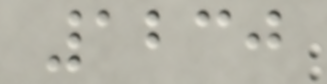1230
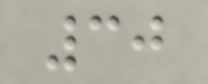30
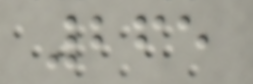265
